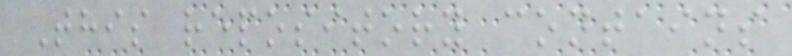This repository contains
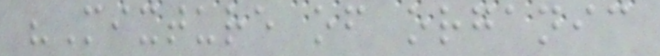"Mixture of organic
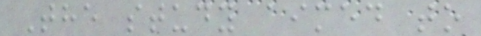The study aimed to
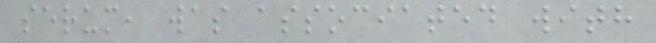serum, was associated with
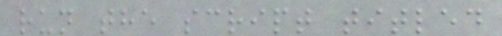run the script titled
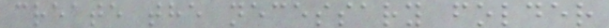create the necessary folder
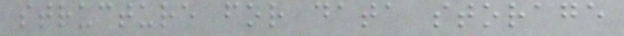structure for data storage
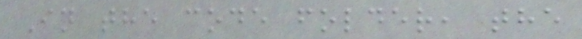In the code folder, the
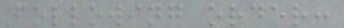following order:
